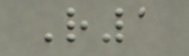R1
